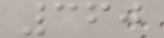360
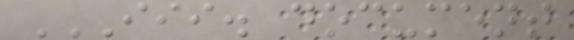III. DOCUMENT
